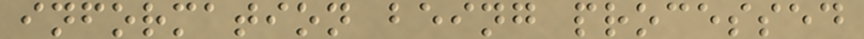information being processed
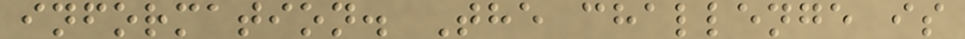information. The challenge is
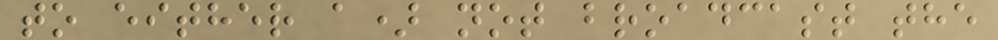to either a) not broadcast the
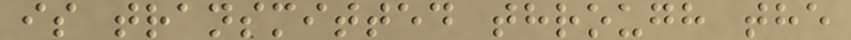is transmitted through the
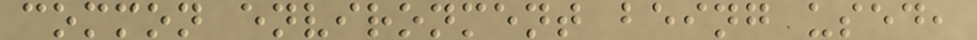common environment being used,
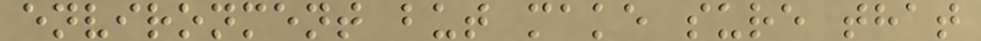environment but make sure that
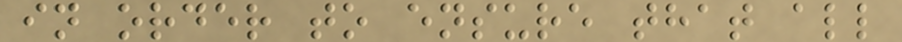in order to ensure that all
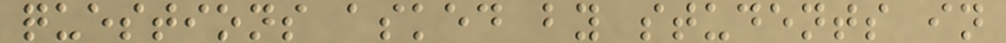questions asked by students in
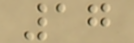17
